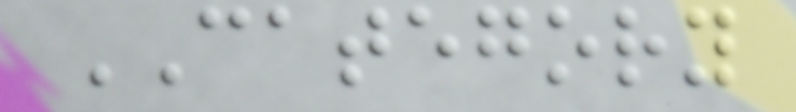CATEGORY
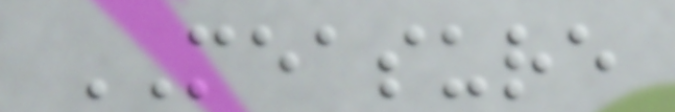MEASURE
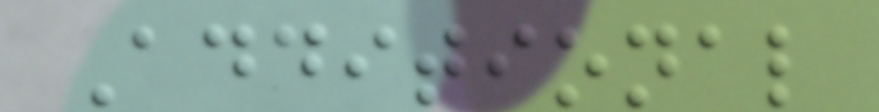Additional
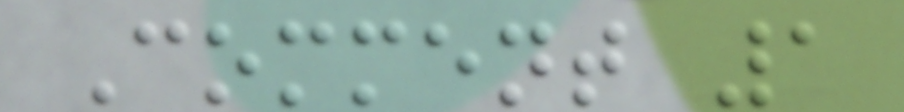Comment 1
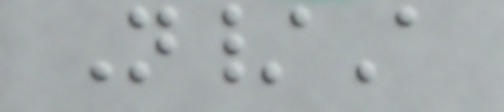N/A
